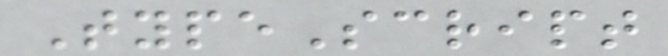TypeScript
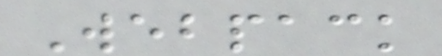Webpack
